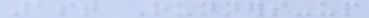1st Runners-up
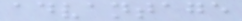advantage
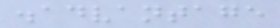disadvantage
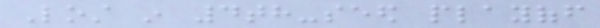Lost in 4th-seed playoff
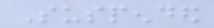Suspended
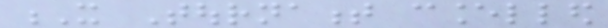X Tournament cancelled
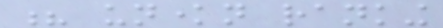? unknown ranking
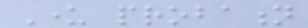Under probation
